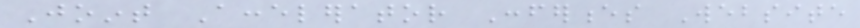Joint Accelerator Conferences Website
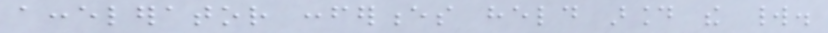accelerator conferences held around the world.
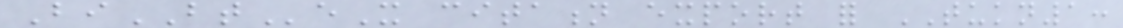BiBTeX citation export for TUKN1:
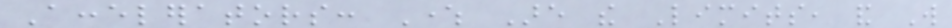Accelerators: Where Are the Limits, and Will
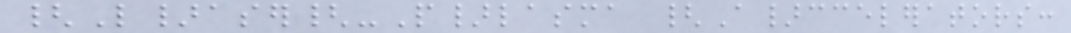{L}aser{-P}lasma {A}ccelerators:
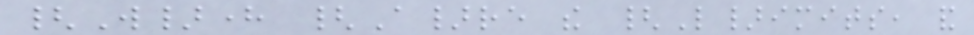{W}here {A}re the {L}imits, and
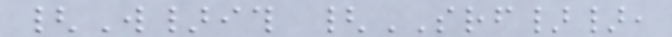{W}ith {SRF}},
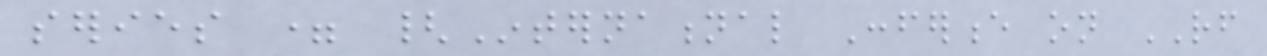series = {International Conference on RF
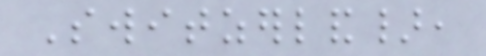Switzerland},
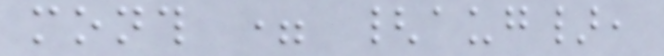month = {aug},
